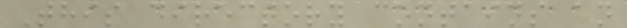This directory contains an
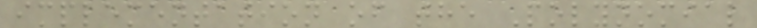implementation of the Polynomial
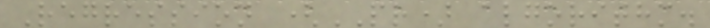Regression (PR) algorithm.
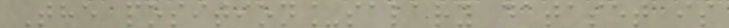The position_salary dataset is
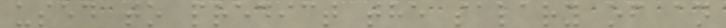used to predict the salary of an
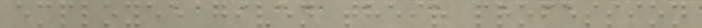employee given their profession
